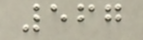567
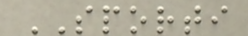SPORTI
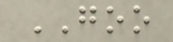GOO
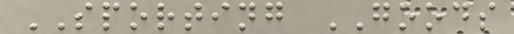SPORTING GOODS
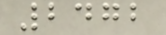2472
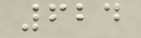624
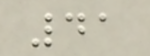41
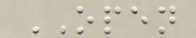OPEN
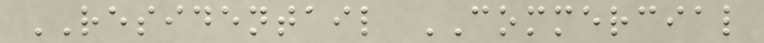RESIDENTAIL COMMERCIAL
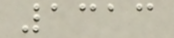1313
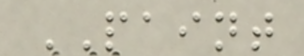PAINT
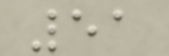51
